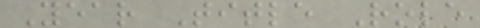Year Title Role
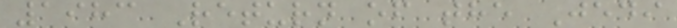1983 Return of the Jedi
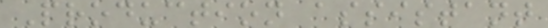Production assistant
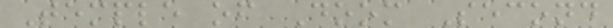Temple of Doom Second
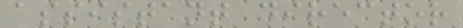assistant director
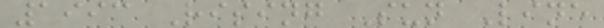1993 Rising Sun Line
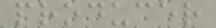producer
